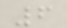6
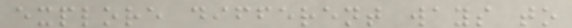explore different ways to
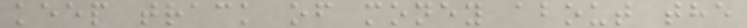keep track of money about the
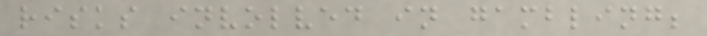risks involved in gambling;
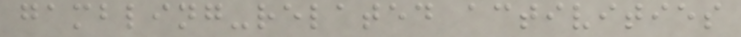gambling-related activities
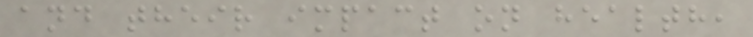and their impact on health,
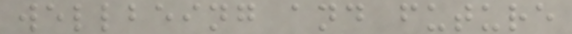wellbeing and future
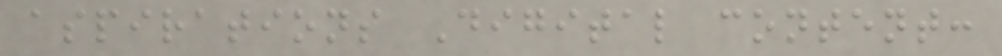aspirations Digital content:
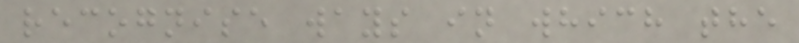recognise ways in which the
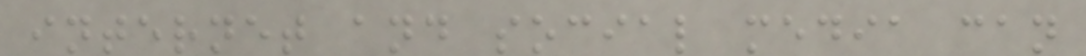internet and social media can
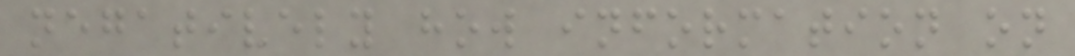negatively how information on
